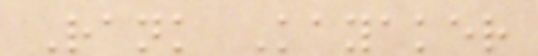Rank Kayaker
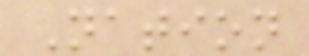Nation
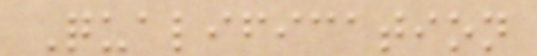Qualification
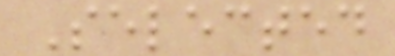Selected
